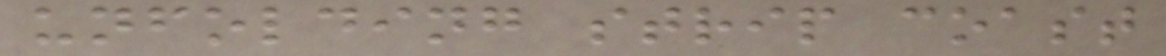unfolding strip coast
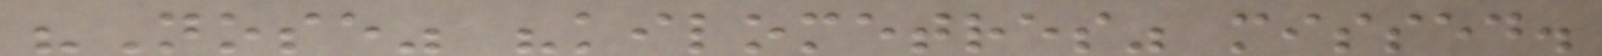"Nose" "kilometres" missed.
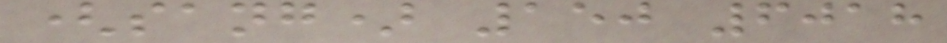(sang) 150 6018
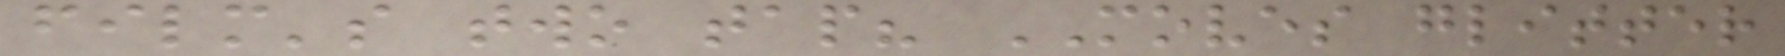film's two tap? MOVES glitter
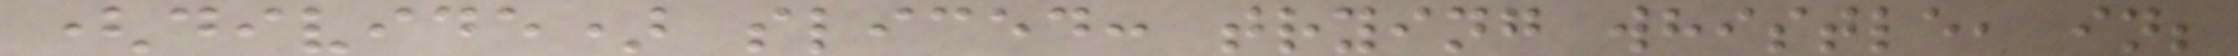(divide) sliced: trying whistle, in;
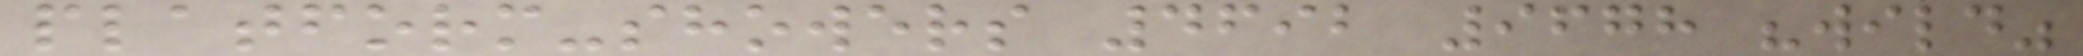platform-showers 4692 9678 "wild"
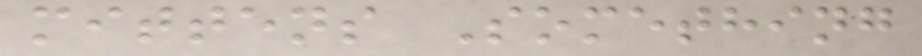mittens Something
